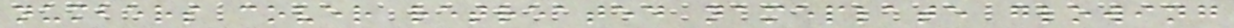numbers cover retreated nameplate glowing
